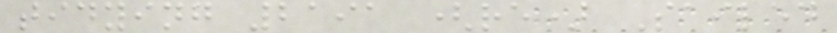tidying 2191 (re) Sailed
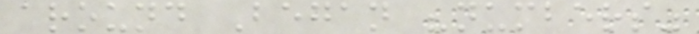around Began "numbers"
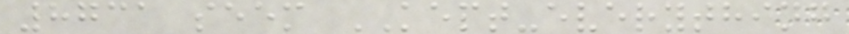8731 seem KEPT-everything
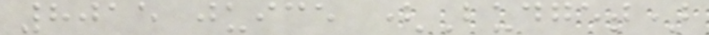8015 juice (Budget)
